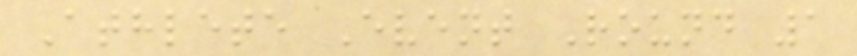Athlete Event Round 1
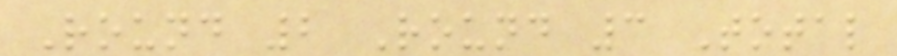Round 2 Round 3 Total
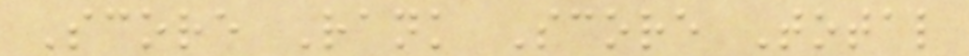Score Rank Score Total
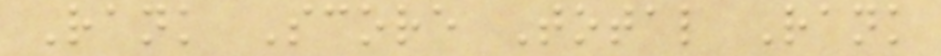Rank Score Total Rank
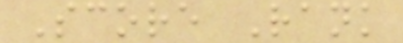Score Rank
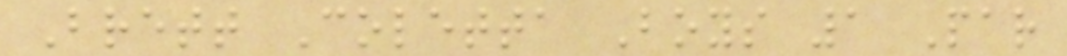Brett Coletta Boys 1 Par
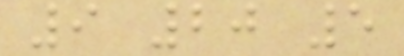9 20 5
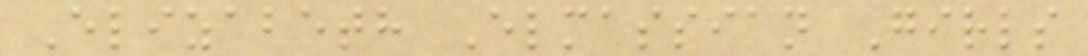Elizabeth Elmassian Girls
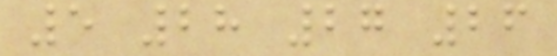5 28 27 26
